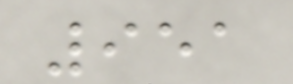951
